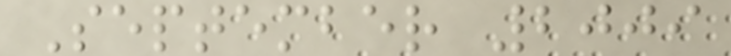September 2009
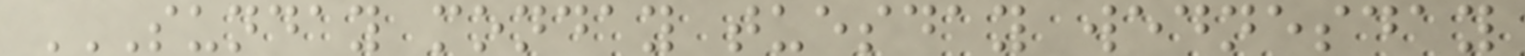SUNDAY MONDAY TUESDAY WEDNESDAY
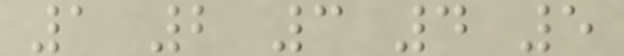1 2 3 4 5
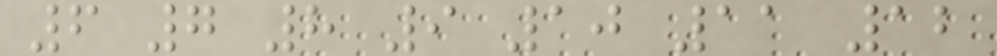6 7 8 9 10 11 12
